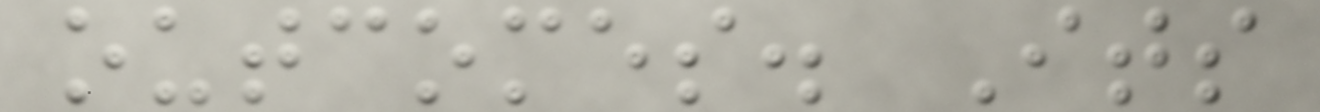outcomes. Its
